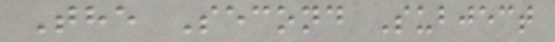The Second Subject
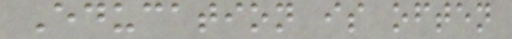Education is often
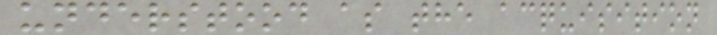understood as the acquisition
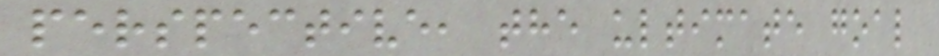perspective, the ultimate goal
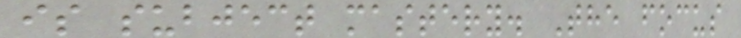is subject mastery. The focus
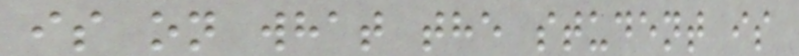is on what the student is
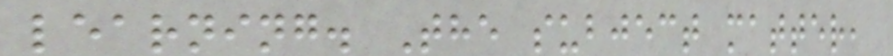learning. The subject matter,
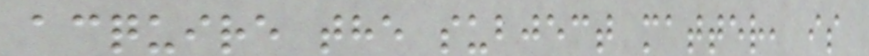acquire the subject matter, is
